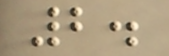2.
